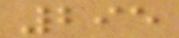295
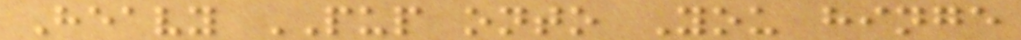Heavy PUP onto You hinge
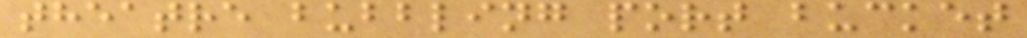theatre bubbling port bucket
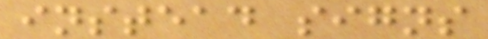instead signs
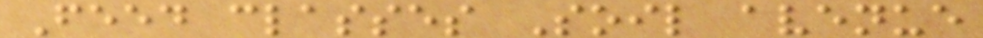Feed classes Soil avenue
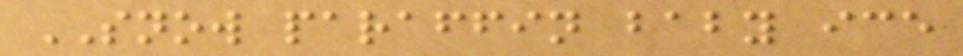SNOW paraffin baby ice
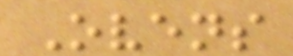Ovens
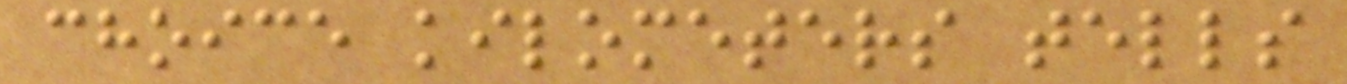choice kilometers tells
